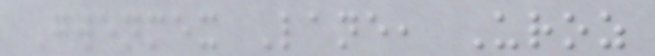Gwenmex Lane, Uroz
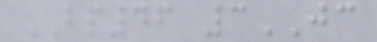BP46 3JC
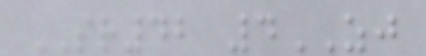SR42 4ZJ
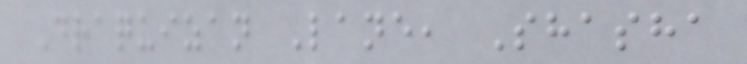Draquizan Lane, Shasha
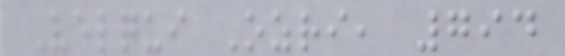Velqui Ozri, 794
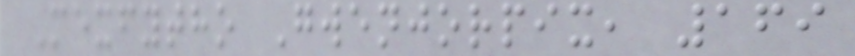Mexfytho Gwenjorpix, 169
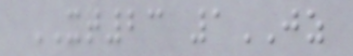XT23 1JZ
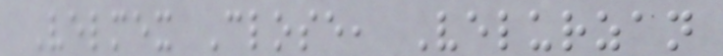Velmex Close, Velurzan
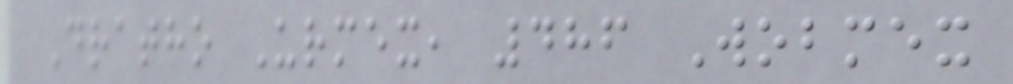Dratho Urmex, 486 Wobmex
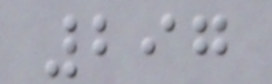297
